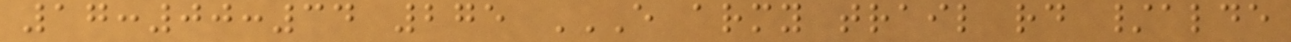17:00:34 275 E ARMY TRAIL RD /ALDE
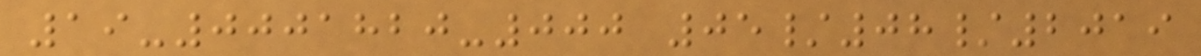19-0001820-000 05/08/2019
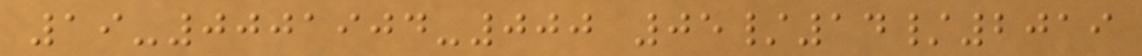19-0001904-000 05/14/2019
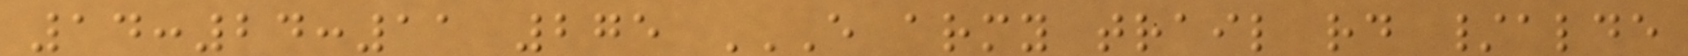14:24:11 275 E ARMY TRAIL RD /ALDE
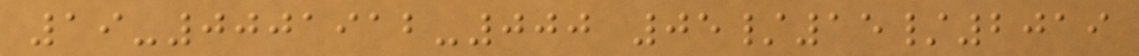19-0001912-000 05/15/2019
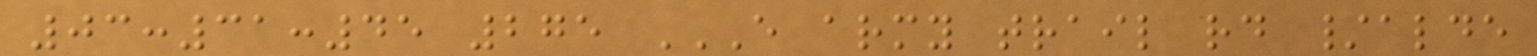03:31:45 275 E ARMY TRAIL RD /ALDE
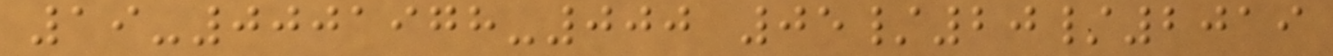19-0001978-000 05/20/2019
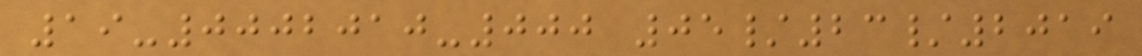19-0002010-000 05/23/2019
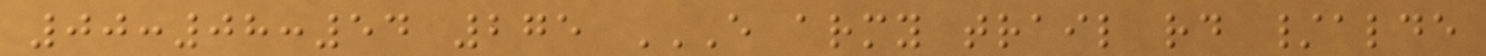00:08:54 275 E ARMY TRAIL RD /ALDE
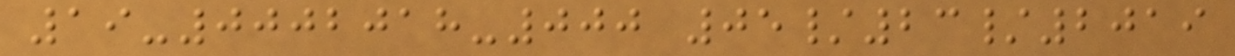19-0002018-000 05/23/2019
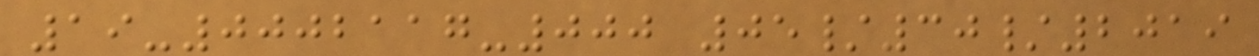19-0002117-000 05/30/2019
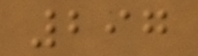297
